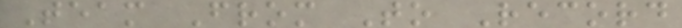Team From To Record
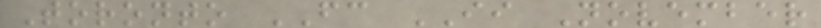Toronto FC II November
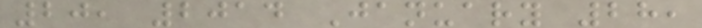20, 2014 January 28,
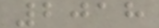2018
